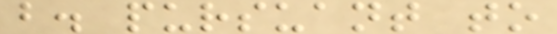b. pursuant to
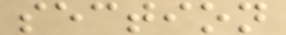section
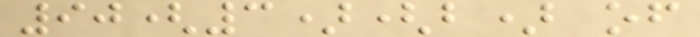90(3)(b) of
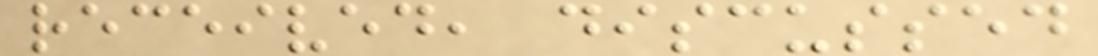received, discussed
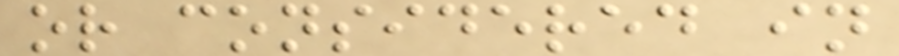or considered in
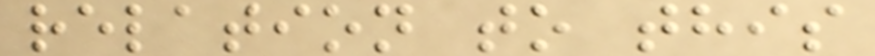relation to this
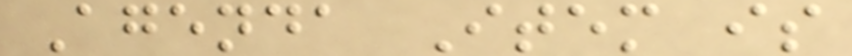Agenda Item is
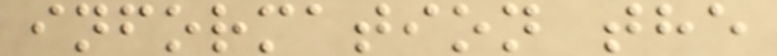information the
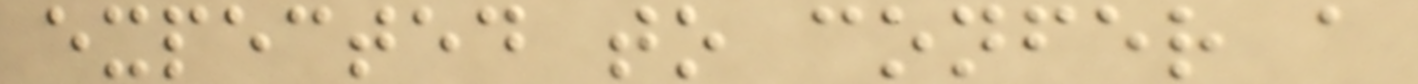expected to confer a
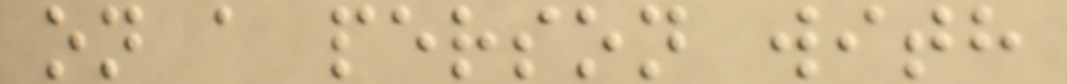on a person with
